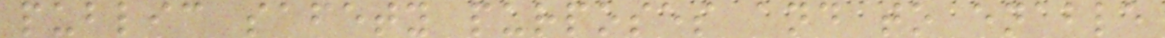public safety purposes and to enable
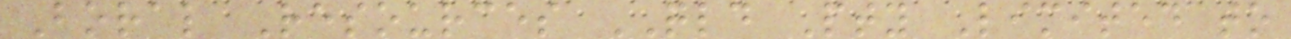Boral Resources QLD Pty Limited to
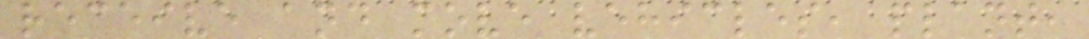receive and move vehicles, plant,
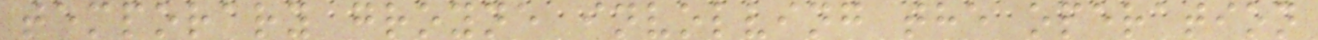temporary groyne involving the operation
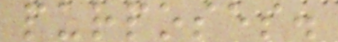purposes.
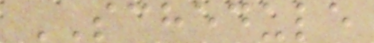SCHEDULE
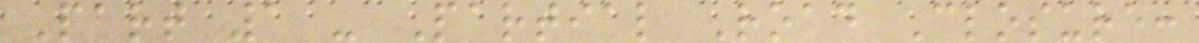Part 1 - Partial Road Closure:
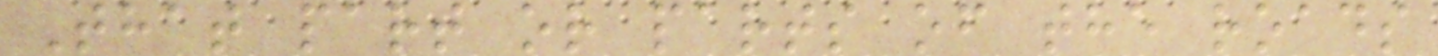That part or parts of the roads
